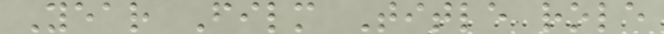Year Film Title role
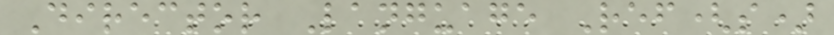Director Language Ref(s)
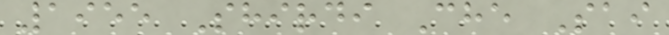1955 Shirdi Che Sai
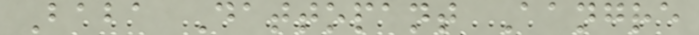Baba Dattopant Aangre
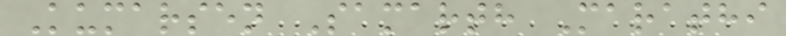Kumarsen Samarth Marathi
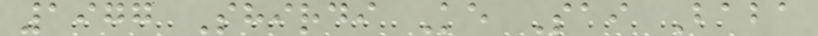1977 Shirdi Ke Sai Baba
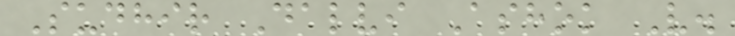Sudhir Dalvi Ashok V.
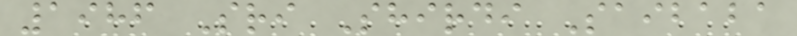1986 Sri Shirdi Saibaba
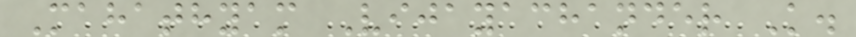Mahathyam Vijayachander K.
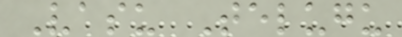Vasu Telugu
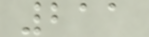211
